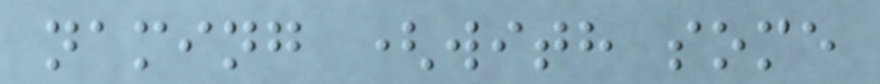naming (with some
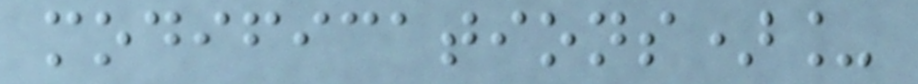modifications)_
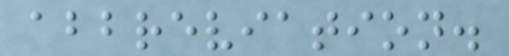abbreviation.
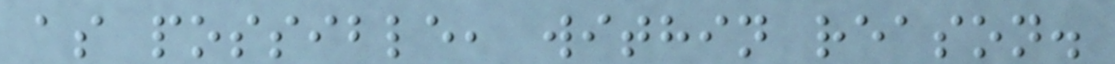as possible, within reason.
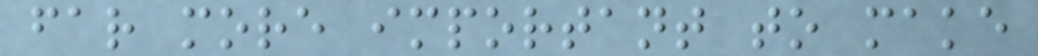far more important to make
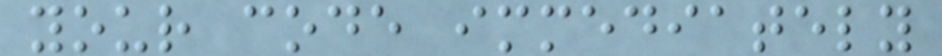your code immediately
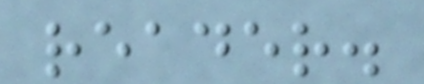reader.
